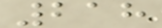218
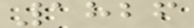1826
